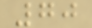70
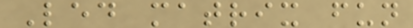Led matrix fun
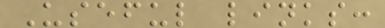Useful links:
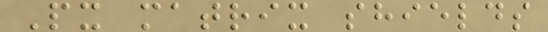Px matrix shields
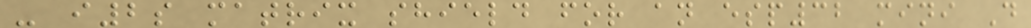- i2s matrix shield for an esp32 mini D
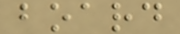board
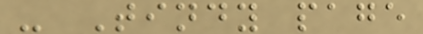- Tindy page
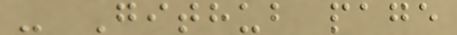- Github page
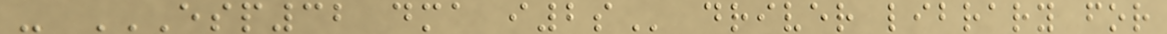- ESP32 DMA I2S driver library for
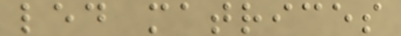led matrices
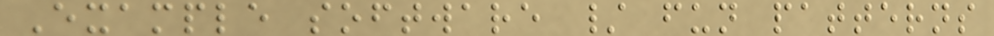Example software / fun patterns
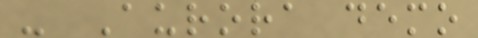- Aurora demo
